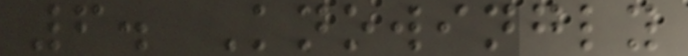6. Knowingly
